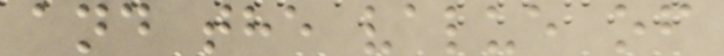and the value of
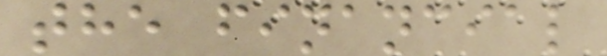the financial
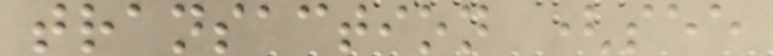transaction (see
